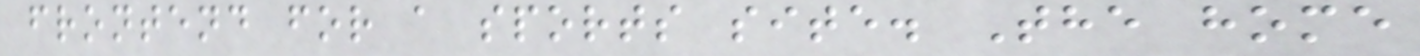frontend for a sports site. The home
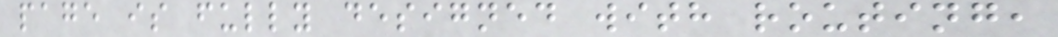page is fully designed with routing,
